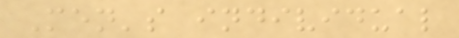Men's individual
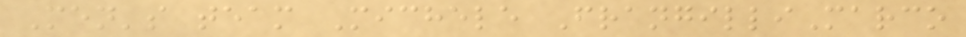Men's team Michele FrangilliMarco
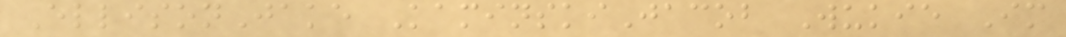EllisonJake KaminskiJacob Wukie Im
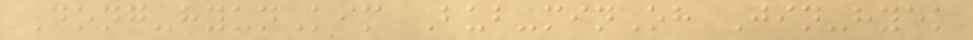Dong-hyunKim Bub-minOh Jin-hyek
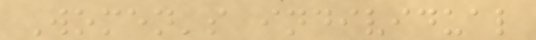Women's individual
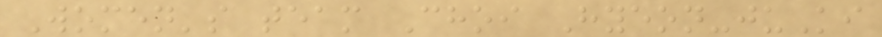Women's team Choi Hyeon-juKi
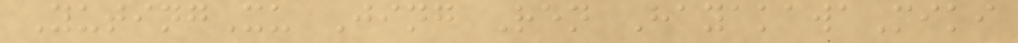YutingXu Jing Ren HayakawaMiki
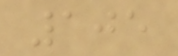105
